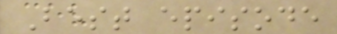Best episode
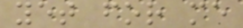yet for me
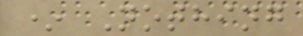* Nothing
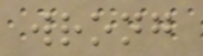wrong
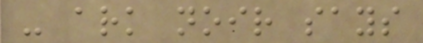- ark noir says
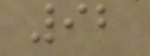92
